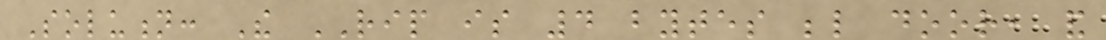Solution: The RIP is 4 bytes below door, and
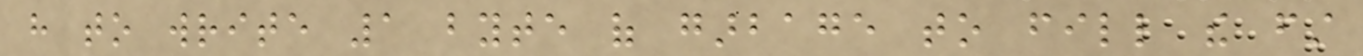have to write 1 byte of garbage to fill the first
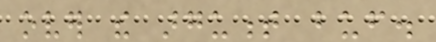over the argument buf.
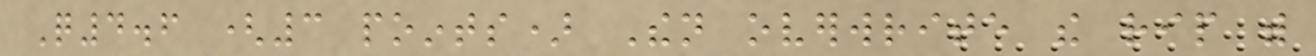Q4.6 (3 points) Then overwrite the rip with
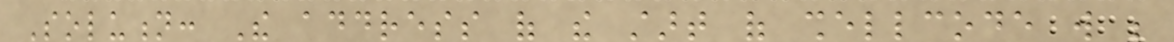Solution: The address of the start of shellcode will be
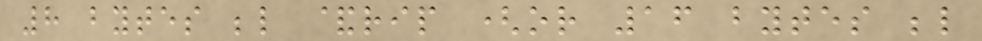8 bytes below &rip (or 16 bytes below
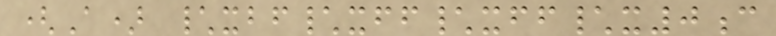(A) \xbf\xff\xff\x0c
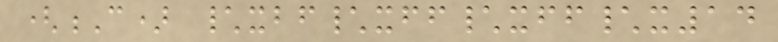(C) \xbf\xff\xff\x14
